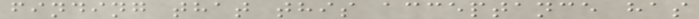finding that this acceptance has
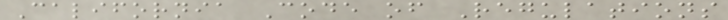California Code of Regulations
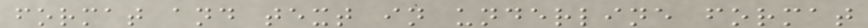format and text in underline format
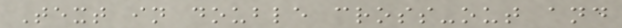Text in double cross-out and
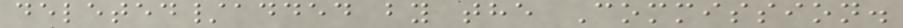deleted/added by the Commission.
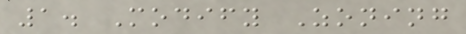1. Modify Zoning
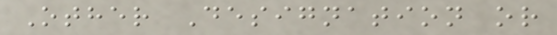Other Designation or
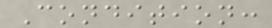Condition:
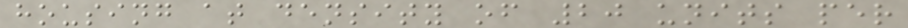housing at density of 20 units per
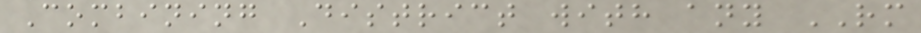Combining District with any RM
